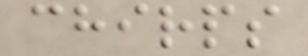chirps
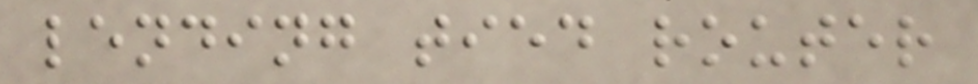lending tied router
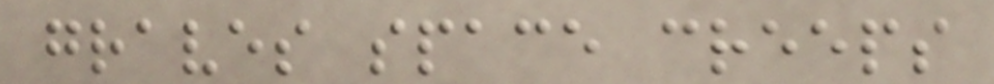graves space creeps
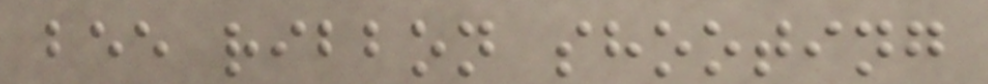bee ribbon shooting
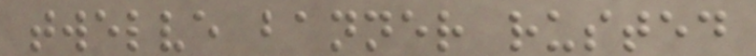twelve banner rusted
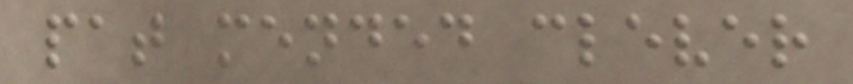pat mended clever
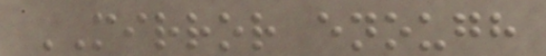MIRROR enough
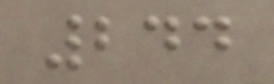244
